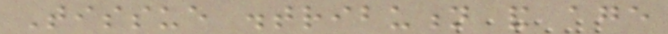Tissue distribution and age
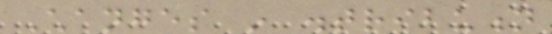Changes in distribution
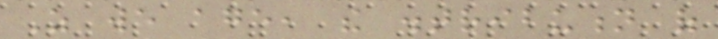As we age, the distribution of
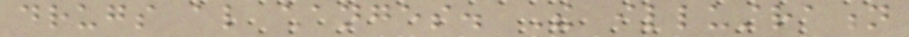drugs also changes. The illustration
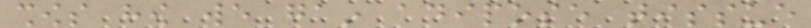shows how we gain adipose tissue
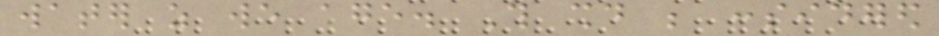water as we age. This should be considered
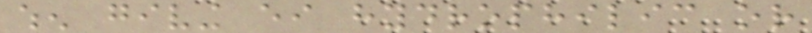when giving either hydrophilic or
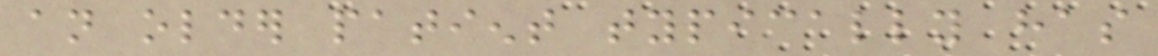an older patient typically has
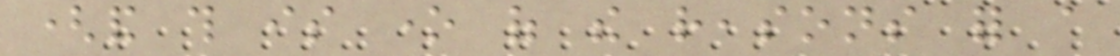(and this is one of the reasons for a
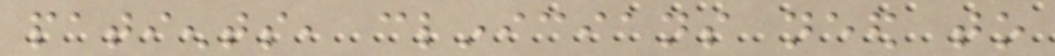patients, clinicians need to
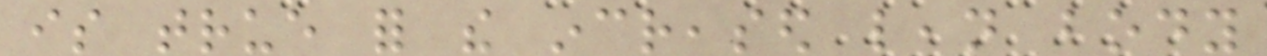is true for the increased lean body
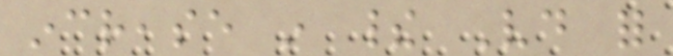increase in their Vd for
